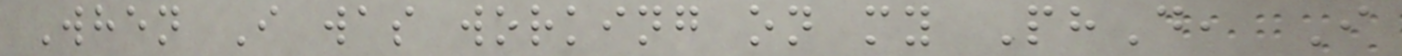When I was working on my PhD, I
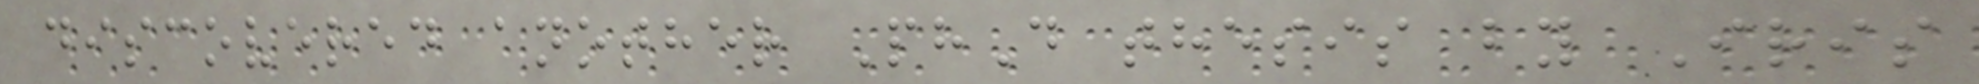discovered another PhD thesis by Iris
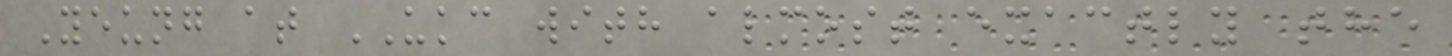Yeung at UKC with almost exactly the
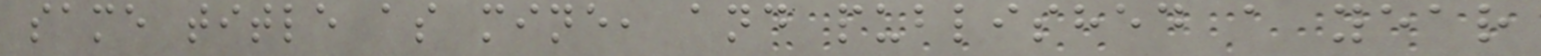same title as mine, and published a year
